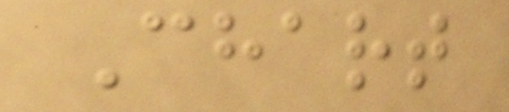Chart
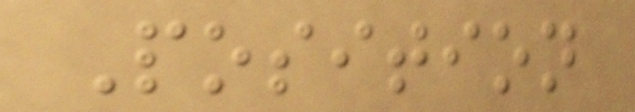Position
